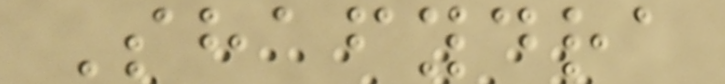Shafydra
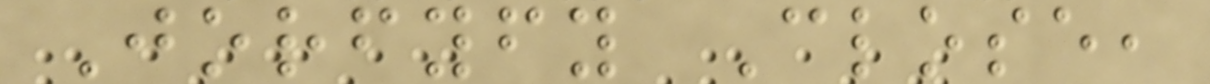Jorfyfy Close,
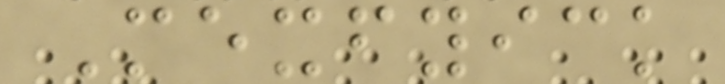Mexfyick
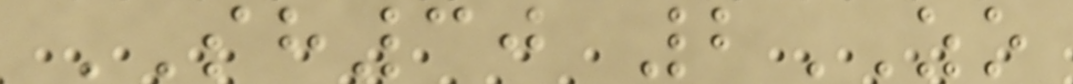SH30 2ZO
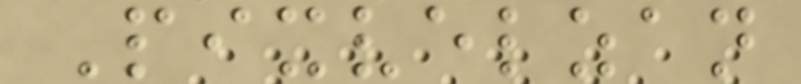Pixvelzan
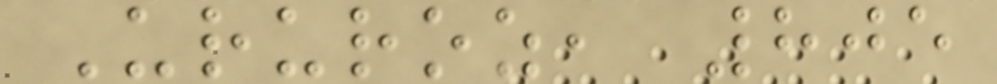Ururoz, 805
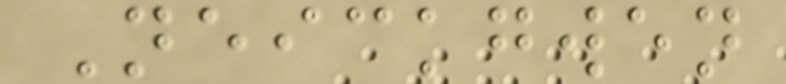Neickgwen
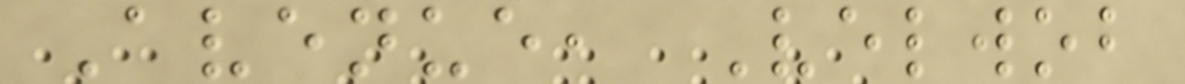Avenue, Velwob
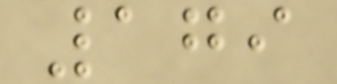179
